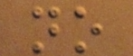no
